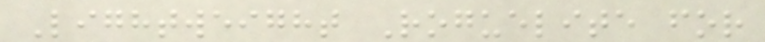Lightweight Roguelite for
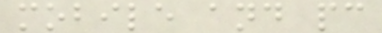mobile and pc
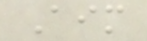Aim
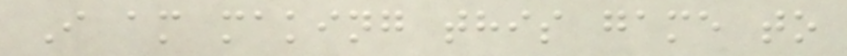I am making this game to
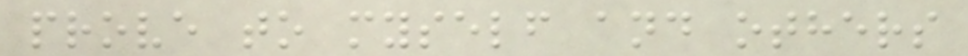prove to myself and others
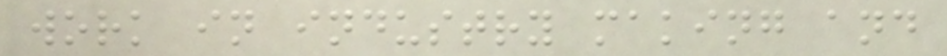work in industry making and
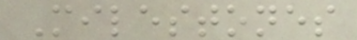Milestones
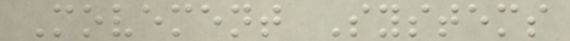Movement Systems
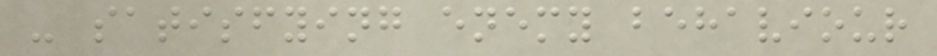- satisfying enemy behaviour
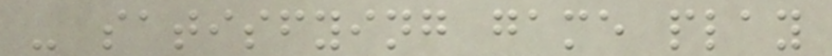- satisfying game play
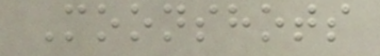Moonshots
